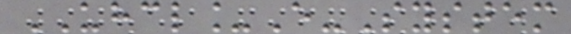UHCL_E-System
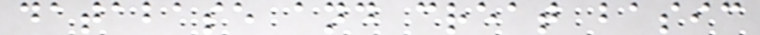database and creat basic
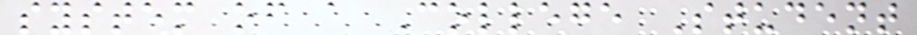system of a College Student
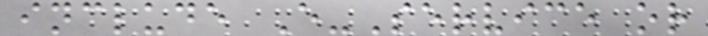include E-Service or
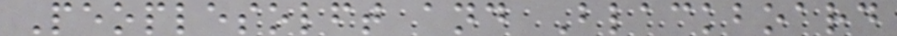Peoplesolft and Blackboard
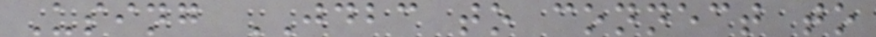Using JDBC to connect to
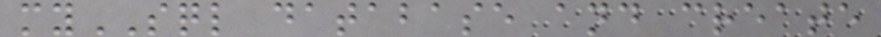mySQL database and create
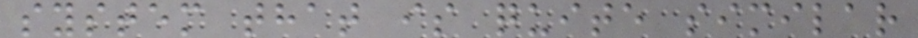system that is quite similar
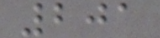201
